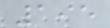195
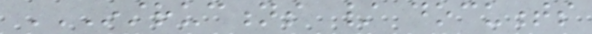INSTRUCTIONS / DOCUMENTS
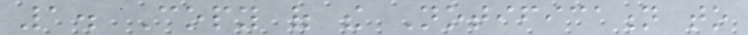1. Copy of the Notification to
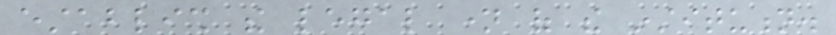establish the legal name of the institution.
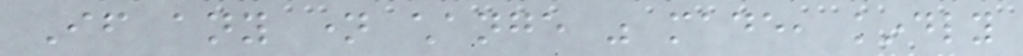If any name change was made, kindly
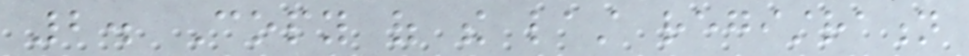2. Copy of the last registration
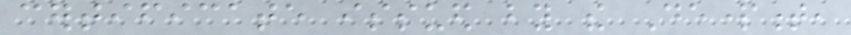certificate issued by the Department,
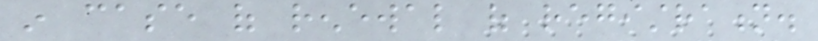in case of renewal of registration.
